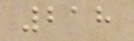218
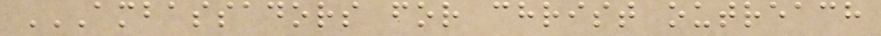AMBASSADORS FOR CHRIST OUTREACH
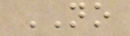NO
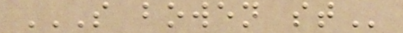S BOWEN ST
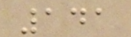141
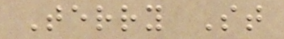Terry St
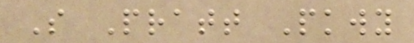S Pratt Pkwy
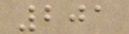201
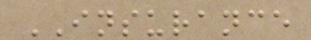INSURANCE
